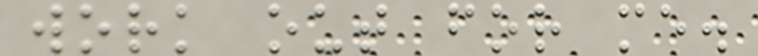work out for me.
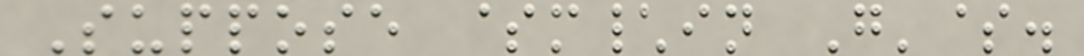Suppose $m\in G'$.
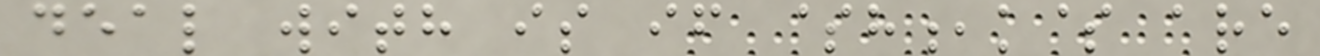deal with is if $h,k$ are
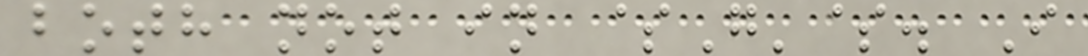both not in $G'$. I
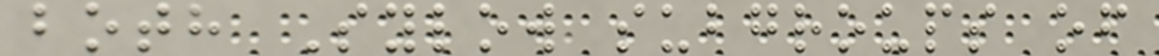both Sylow subgroups of
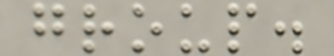group.
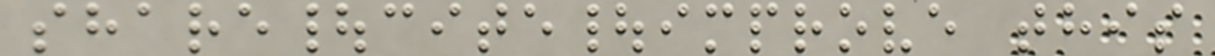share|cite|improve this
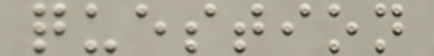question
